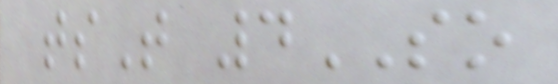tsT 4SO
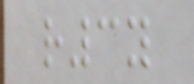r3y
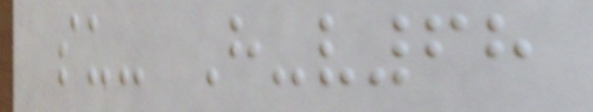su- H-v68
